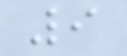9
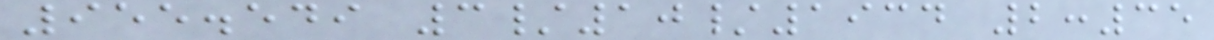955.549 3/10/1934 2:35
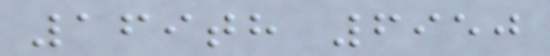169th 6950
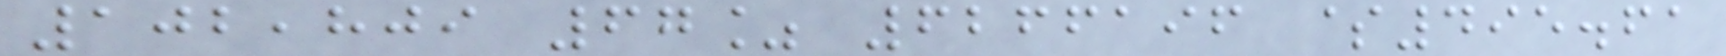102,809 67% 6266196 $495.61
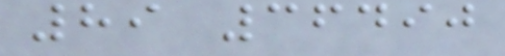89 36490
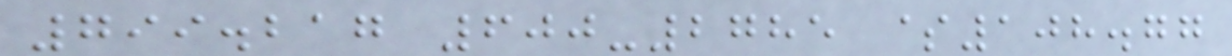799.217 600-2785 $108.77
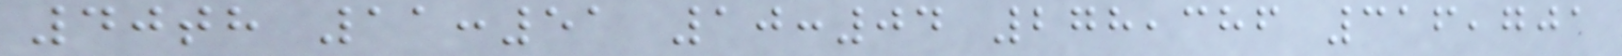40th 11:51 10:04 278,386 316,701
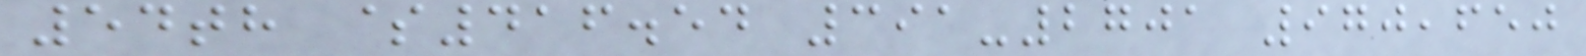54th $416.54 391-2701 970,650
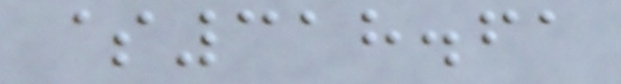$318.61
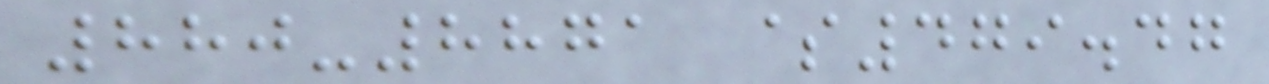880-8871 $479.47
